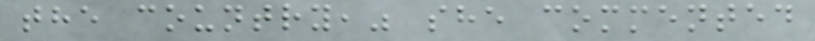the country," she commented
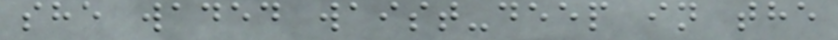she waded waist-deep in the
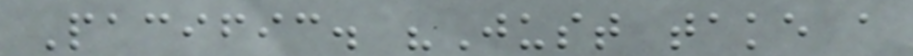Pacific. "Just take a
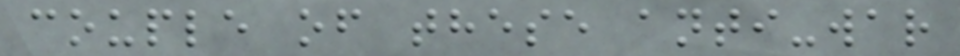couple of these anti-war
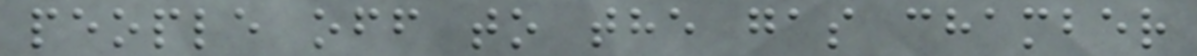people off to the gas chamber
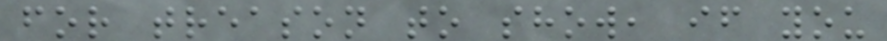for treason to show, if you
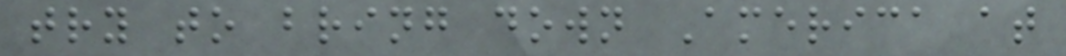try to bring down America at
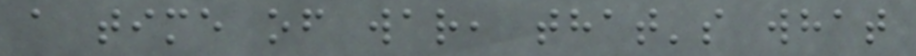a time of war, that's what
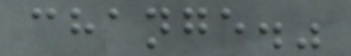change."
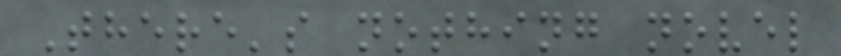There's nothing novel
